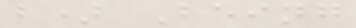b) Being
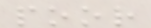poor
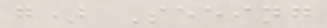g) Seeing
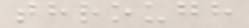through
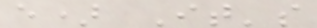e) It's
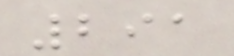291
